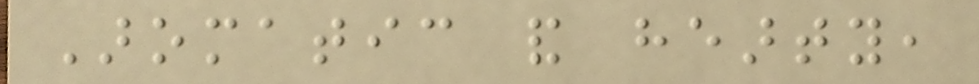Aromatic and hearty,
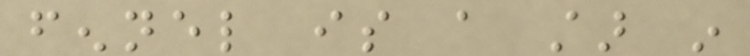fennel is a star in
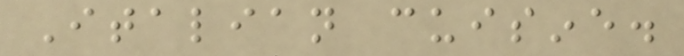Italian cuisine.
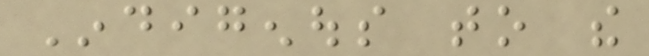Indigenous to the
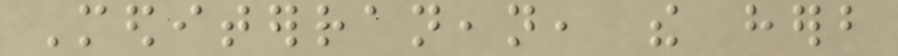Mediterranean, the herb
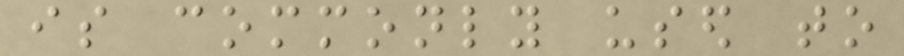is commonly used to
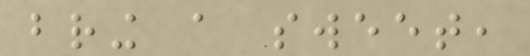bring a sweet,
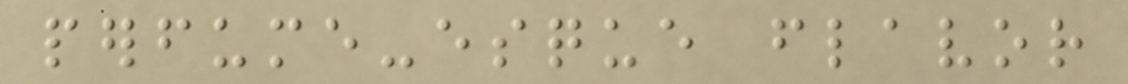perfume-esque flavor
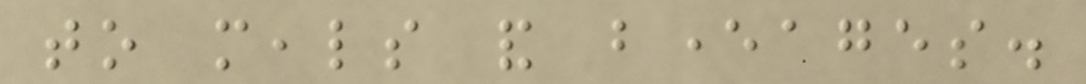to meals and beverages.
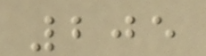205
